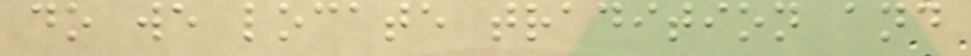do we locate tradition and
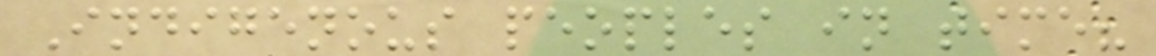Indigenous peoples in time?
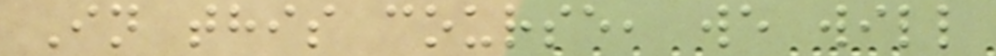In this course, we will
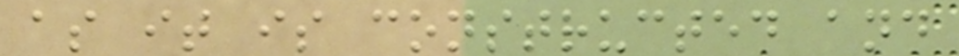as it is constructed and
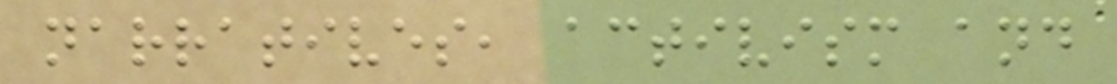narratives, activism and
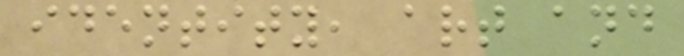identity, art and
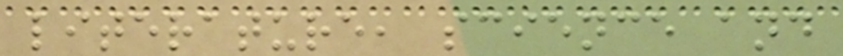literature, science and
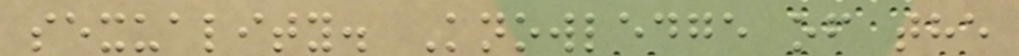sexuality. Knowledge of the
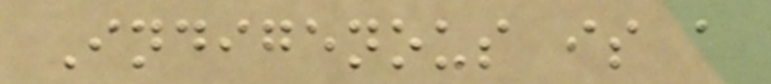Indigenous is a
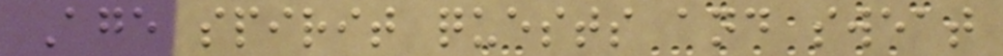Age spirit quests and sweat
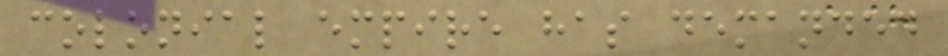colonial empire has demanded
